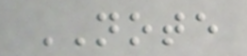NOTE
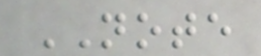NOTE
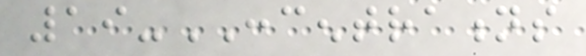19-CONCENTRATIONS
